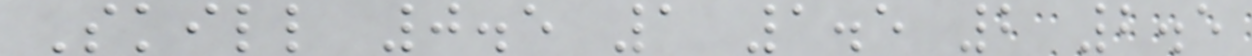Skill 0.5 1 1.5 2 2.5
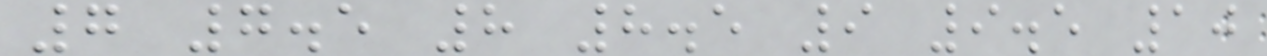7 7.5 8 8.5 9 9.5 10
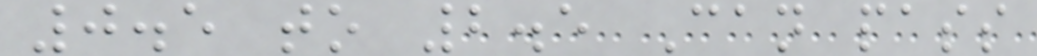0.5 to 2.5 Can pass
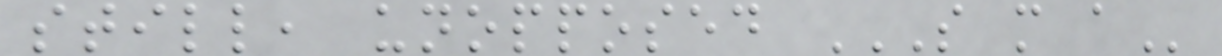still, unopposed S M A
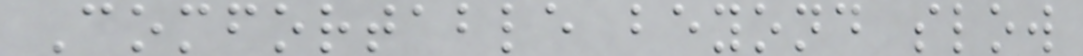Comfortable beyond slow
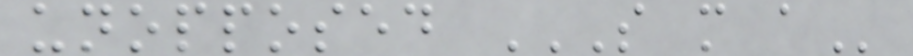unopposed S M A
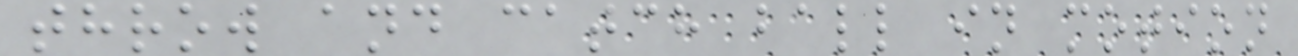throw and catch ball in motion
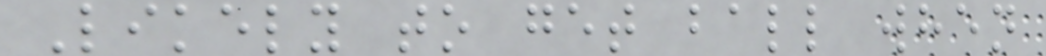Likely to get ball when
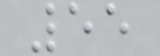55
